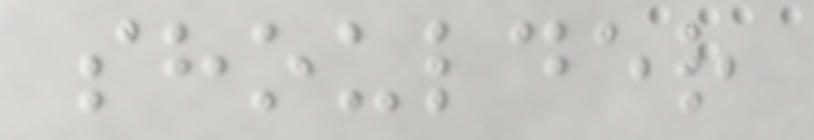shoulder
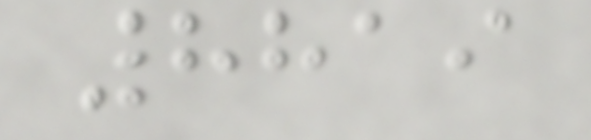8819
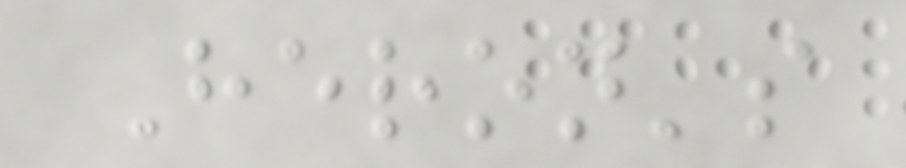Heron's
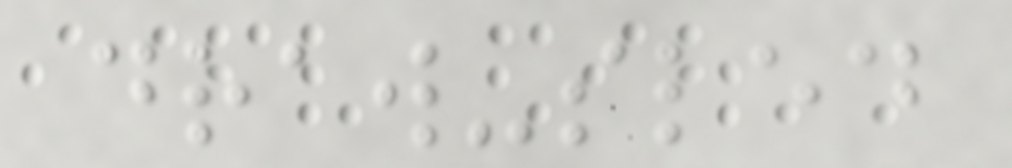draw-sled
